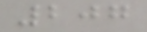207
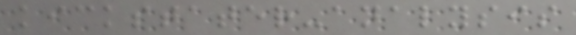kickstater-analysis
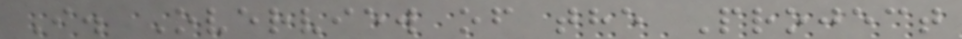I. Overview of the Project
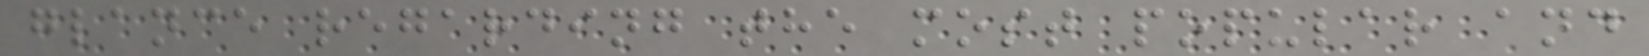glance regarding the most popular and
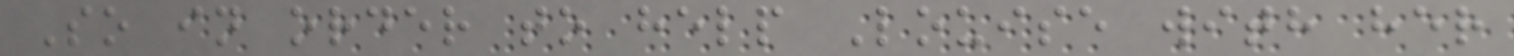So in order to help Louise with her
